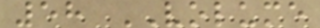58 VOLUME
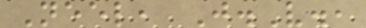Neel, J.V.,
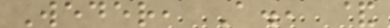Weder, A., &
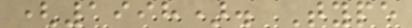(1998). Type
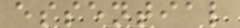essential
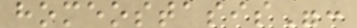homeostasis":
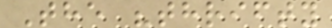The "thrifty
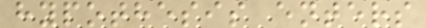hypothesis enters
